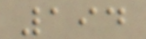194
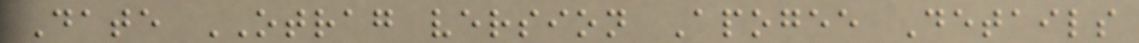Date OTRAG version Apogee Details
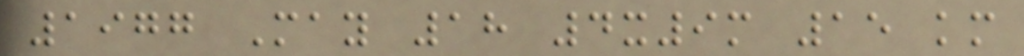1977 May 18 4x9m 15 km
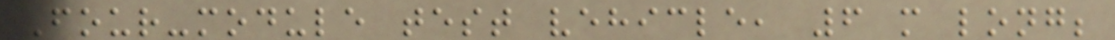Four-module test vehicle, 6 m long;
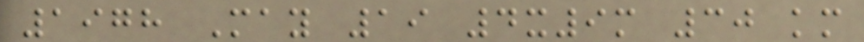1978 May 19 4x9m 30 km
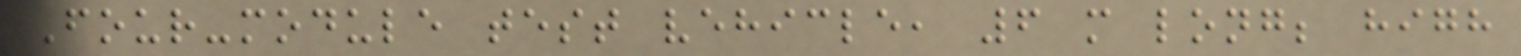Four-module test vehicle, 6 m long; high
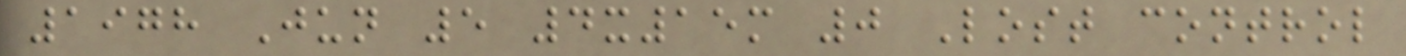1978 Jun 5 4x15m 0 Lost control
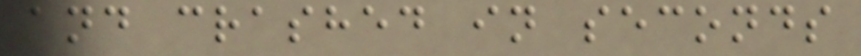and crashed in seconds
